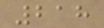218
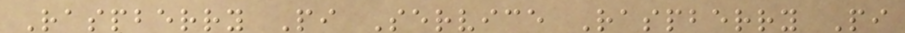Raspberry Pi Service Raspberry Pi
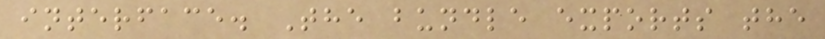interface. The bundle exports the
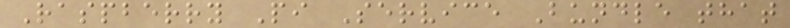Raspberry Pi Service Bundle that
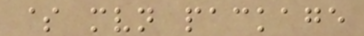$ mvn package
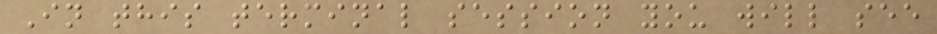In this terminal session you will see
